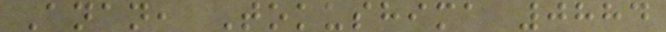Anan, Tokushima 0884
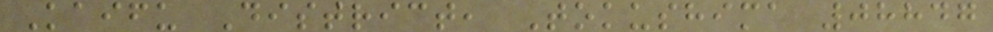Kaifu District, Tokushima 08847
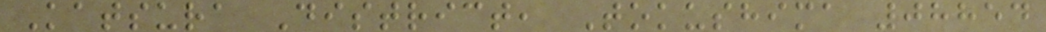Katsura District, Tokushima 08854
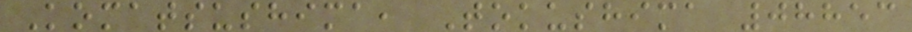Komatsushima, Tokushima 08853
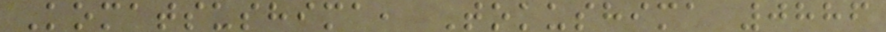Komatsushima, Tokushima 0886
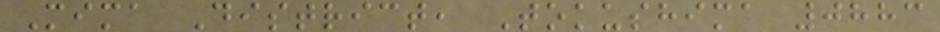Mima District, Tokushima 0883
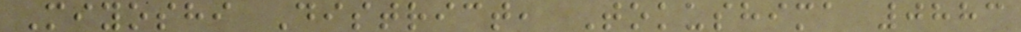Miyoshi District, Tokushima 0883
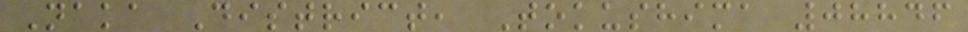Naka District, Tokushima 08846
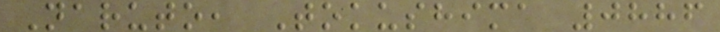Naruto, Tokushima 0886
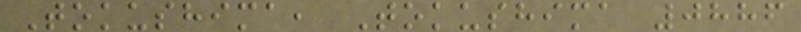Tokushima, Tokushima 0886
